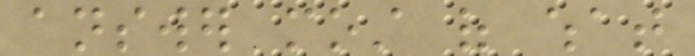answer most of what
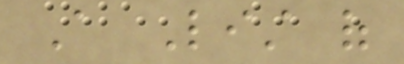A List of
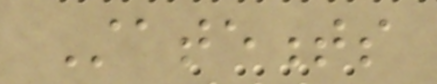Statements
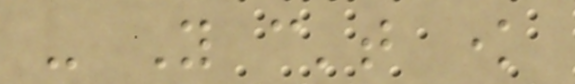- You can't know
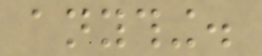anything.
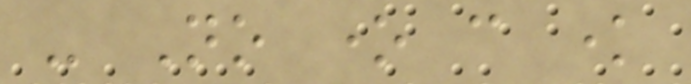- No one can know
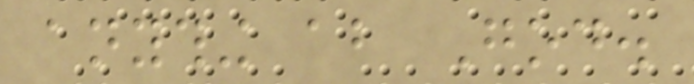anything about God.
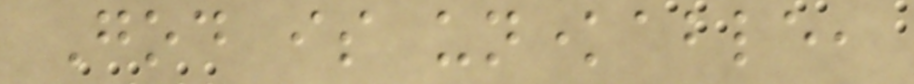God is unknowable,
